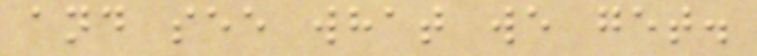and see what we get.
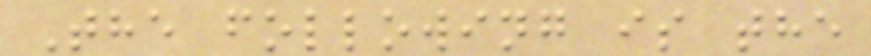The following is the
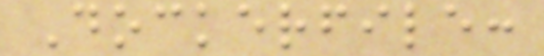Dockerfile:
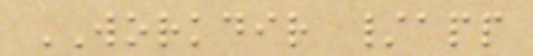WORKDIR /app
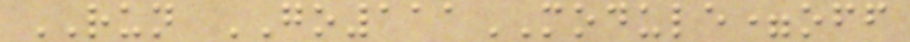RUN GO111MODULE=off
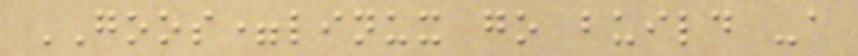GOOS=linux go build -a
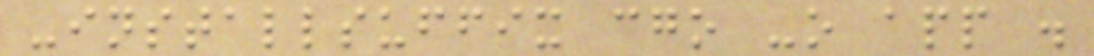-installsuffix cgo -o app .
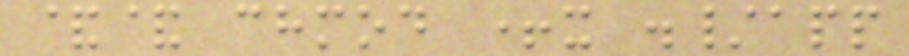&& chmod +x ./app
